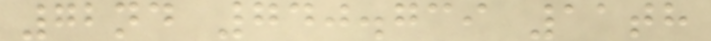72nd 740.739 11th
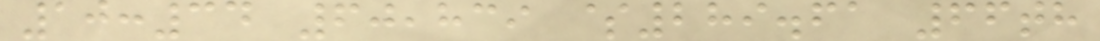10:34 60,839 $289.61 66th
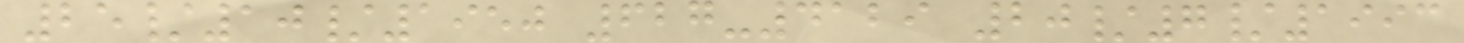25/10/1950 627-4129 20/7/1993
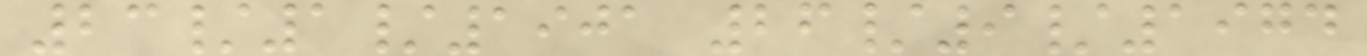23/1/1901 26/9/1974
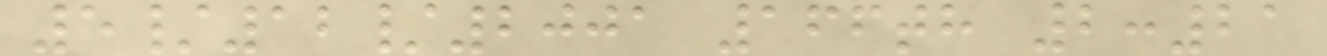5/12/2001 166th 2:21
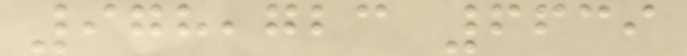978,723 6639
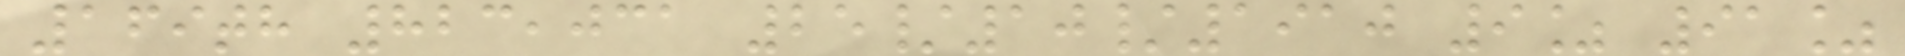169th 823,031 25/10/1910 9% 91%
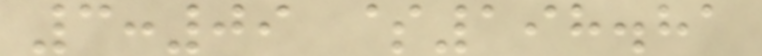3:09 $198.81
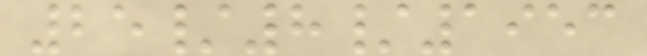25/8/1953
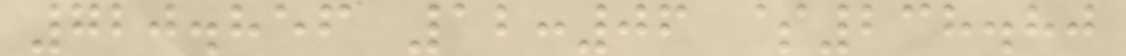720.856 12:06 $238.80
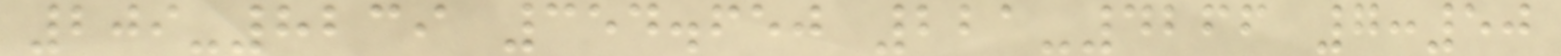209-8239 354.650 221-4266 7:50
